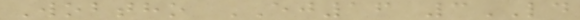Wobtho EJ16 3LD
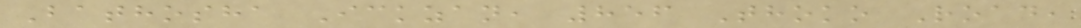Bathosha Ickzan, 856 Thoko Road,
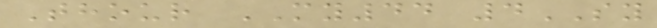Thour MY44 4SY
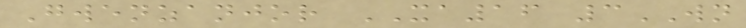Gwenzanjor XA16 3WN
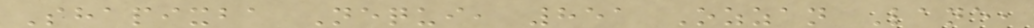Shapixba Nequi, 851 Ozzan Lane,
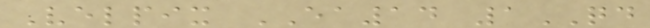Velpix EA14 1QD
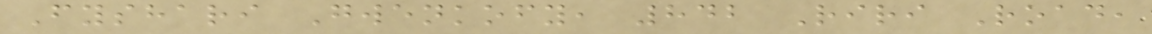Fyshari Gwenkofy, 842 Riri Road,
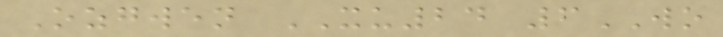Ozgwen XU24 6WO
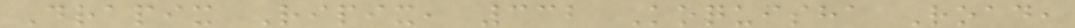Drapix Ripix, 332 Koquisha Road,
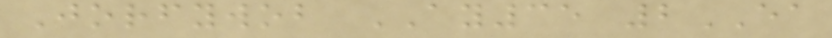Jorfywob AY35 2EA
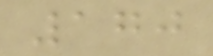170
